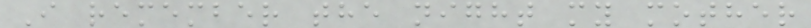I remember the night my mother
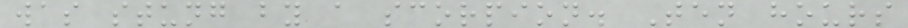was stung by a scorpion. Ten hours
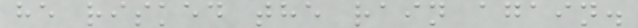he risked the rain again.
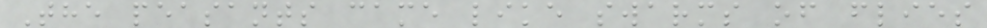The peasants came like swarms of flies
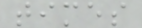times
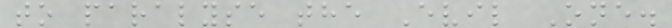to paralyse the Evil One.
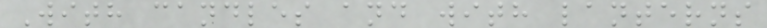With candles and with lanterns
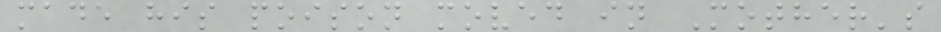made his poison moved in Mother's
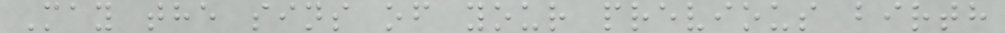May the sins of your previous birth
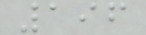196
